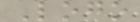Logo
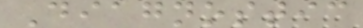Diagnostic
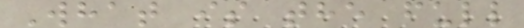What is the full
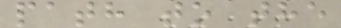path to the
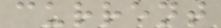current
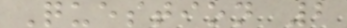Question 2
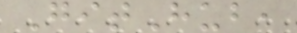GitHub,
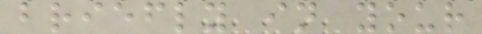briefly in your
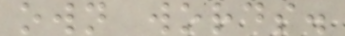own words.
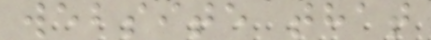website that
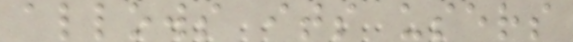allows its users
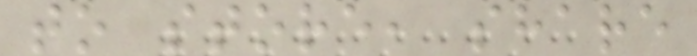to store, share
